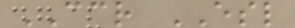CCR ESL
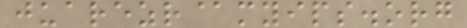juarezr@myips.org
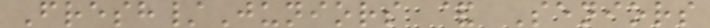Fresh/Juniors & Seniors
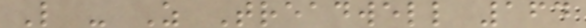L - Z Treadwell 164
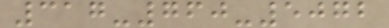317-760-5072
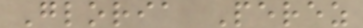Gloria Perez
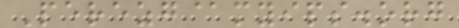Perezg@myips.org
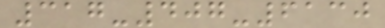317-407-6130
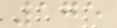175
